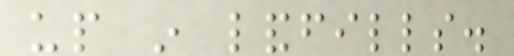up in landfills.
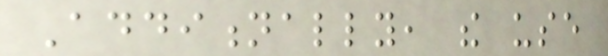Additionally, the use
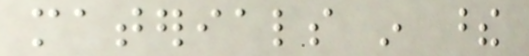materials in these
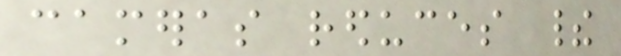cameras reduces their
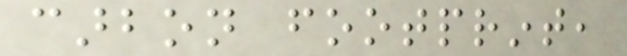carbon footprint,
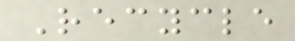Recycle
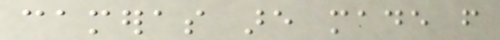cameras are made from
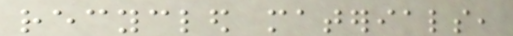recycled materials,
